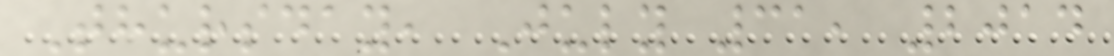Thursday, July 31, 2014
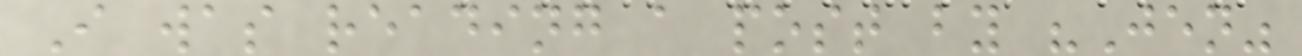I was reading a post by "Jen"
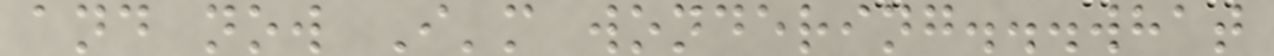and now I'm wondering...what
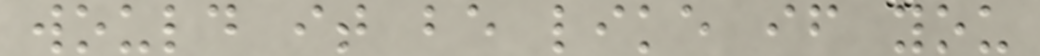would it be like if you
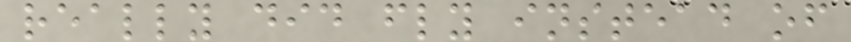really did fly instead of
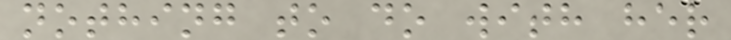nothing to do with her
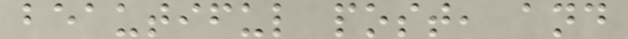beautiful post, and
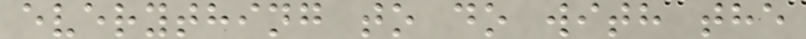everything to do with the
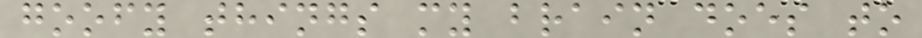goofy things my brain does to
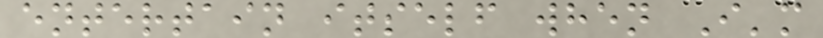entertain itself when I'm
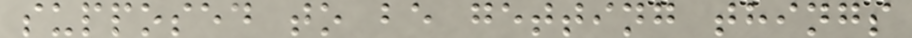supposed to be getting things
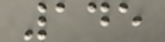145
